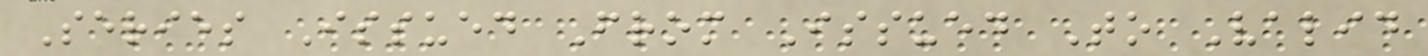Series Issued From Issued To Valid
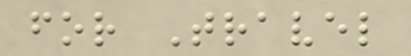for Travel
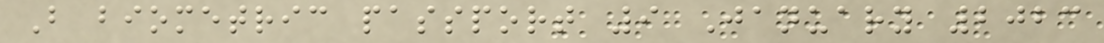B biometric passport 9 January 2023
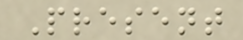Present
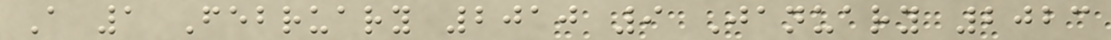A 1 February 2010 9 January 2023
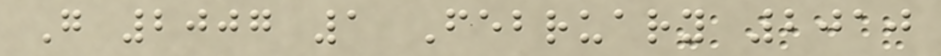G 2007 1 February 2010
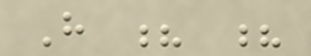H ? ?
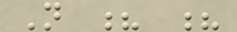N ? ?
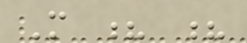M ? ?
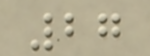27
